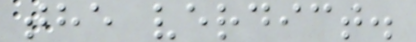the verdict.
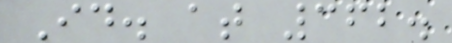Id. at 362.
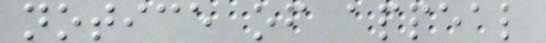notice of appeal
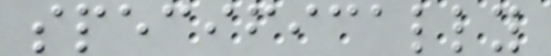specifically
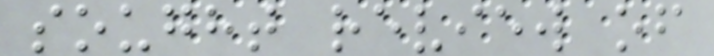sought review of
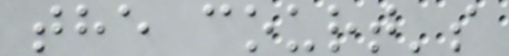the court's
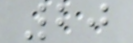20
